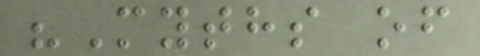"Myths of
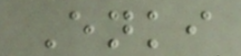Enki
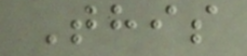This
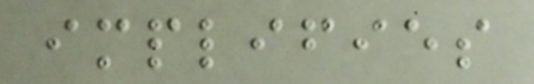implifies
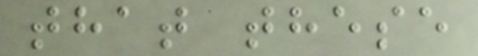that these
